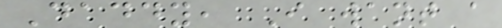Daddy, I want a
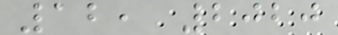12, 2020
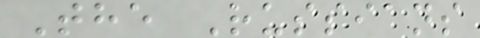The Russians
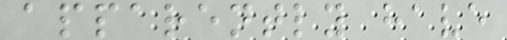apparently have
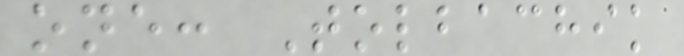one: Tolbachik
